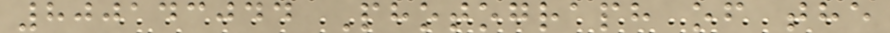800143044 Photograph of the
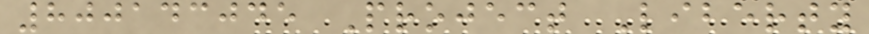800143045 Project Liberty
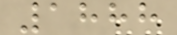1888
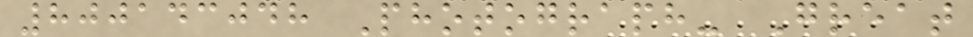800143048 Photograph- Great
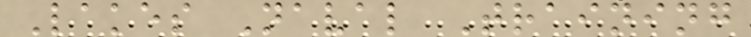Lakes Naval Training
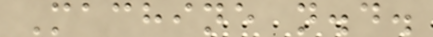Machine n.d.
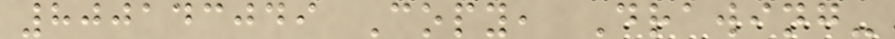800143049 Copy, Drawing-
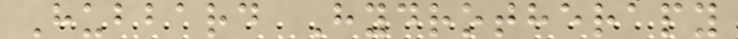Hubbard Hydrotherapy
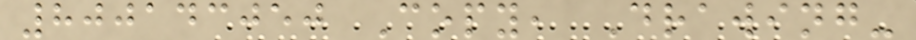800143050 Copy, Drawing-
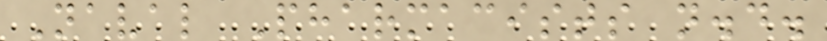Naval Pharmacists n.d.
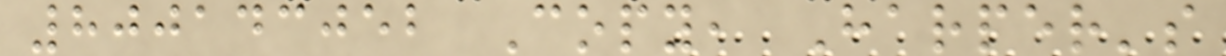800143052 Copy, Harper's
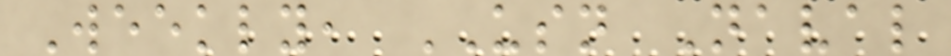Weekly, USN Naval
